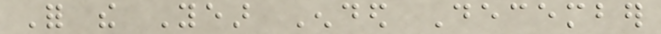For the Year Ended December
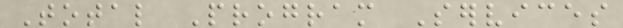Total Program Services
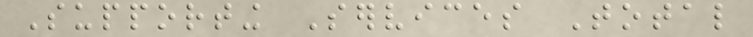Supporting Services Total
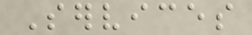Services
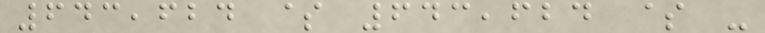643,624 $ 643,624 $ -
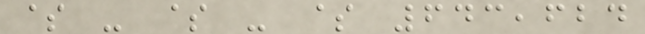$ - $ - $ 643,624
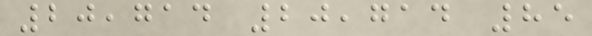20,714 20,714 85
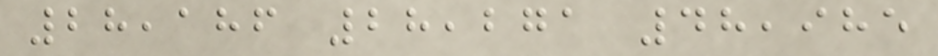28,186 28,271 48,985
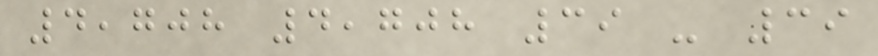4,708 4,708 39 - 39
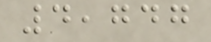4,747
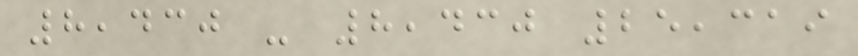8,430 - 8,430 25,319
